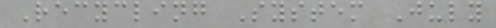Recycling System July
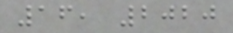16, 2020
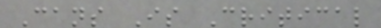Cans Is Critical
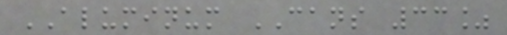ALUMINUM CANS 33%
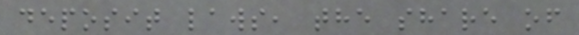deposit laws, the share of
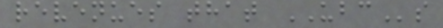revenues that UBCs
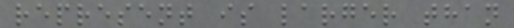represent is larger than
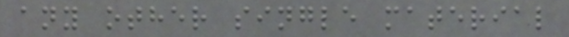any other single material
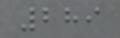289
